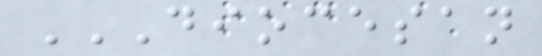DIOCESAN
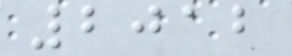2012
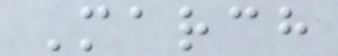March
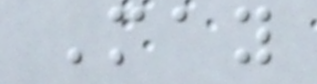May
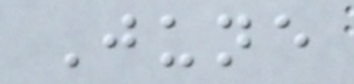June
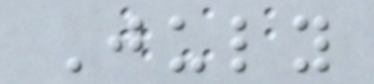July
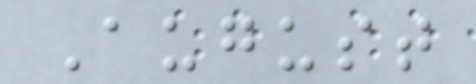August
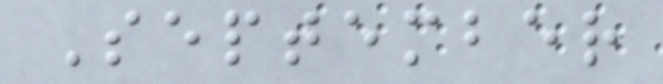September
